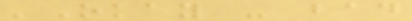'Okay - bad
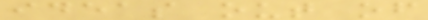ideas out of
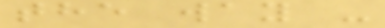the way -
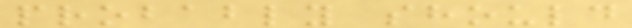probably should
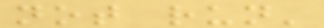not run'
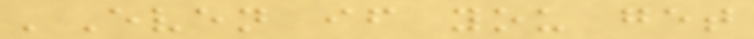'Even if you get
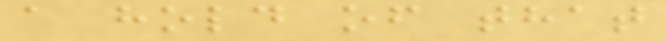a hold of that
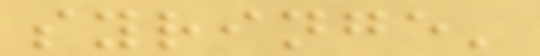syringe'
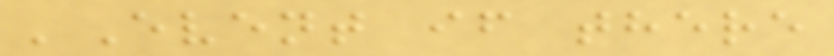'Event if there
